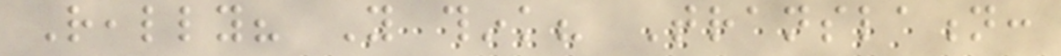Really? You think? Translation:
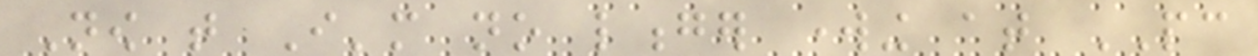Now that I'm no longer working at PC
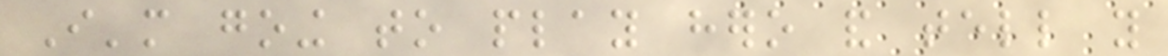I'm going to play hero and tell you
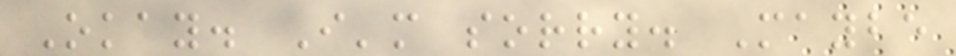Okay. I'm sorry. Maybe
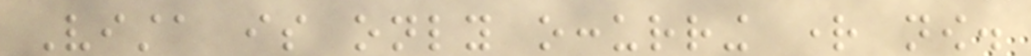Vista is only occurring right now.
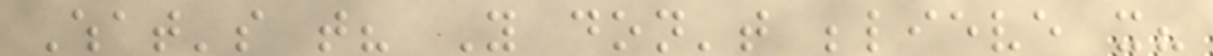What's that? You don't believe it?
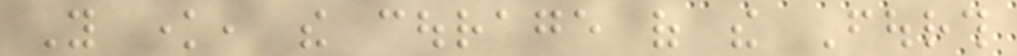You know, the courage of the Fourth
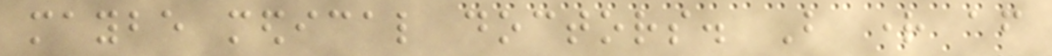maybe medical doctors. But right after
